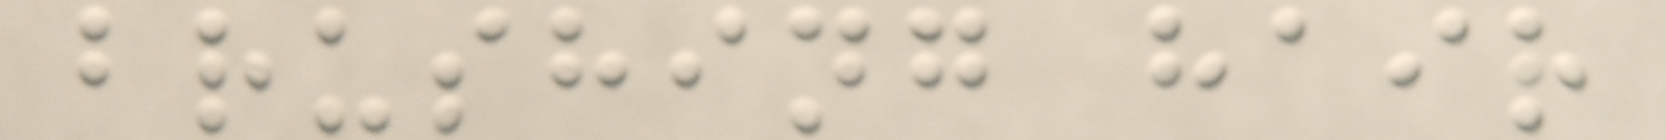brushing hair
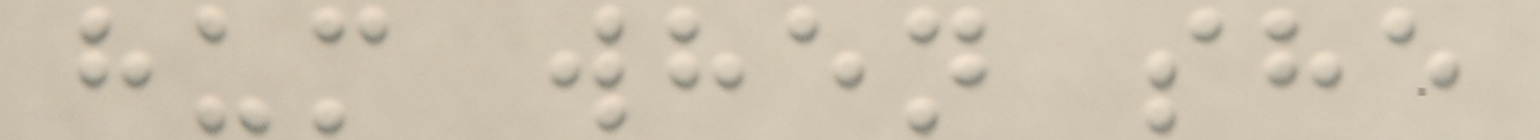hum when she
